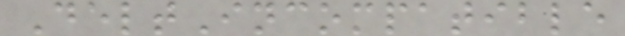DeltIncompatible
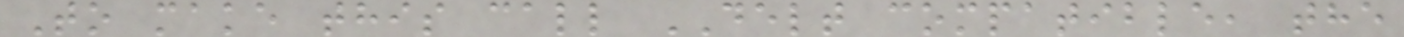To make this call DELT compatible, the
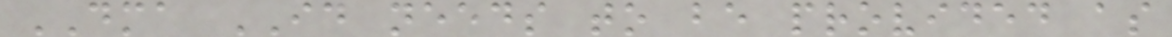DMA ID needs to be provided as
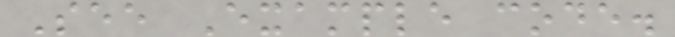See Example code.
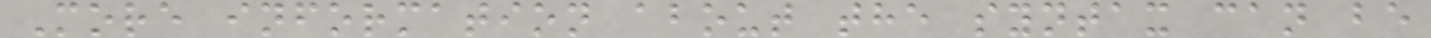More information about the syntax can be
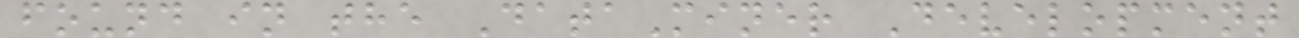found in the DataMiner Development
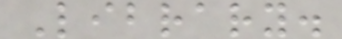Library.
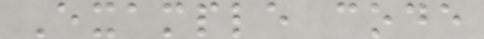Example code
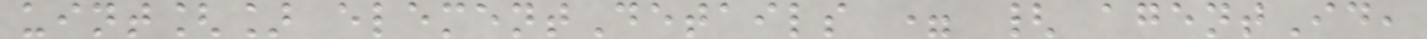uint[] elementDetails = { agentId,
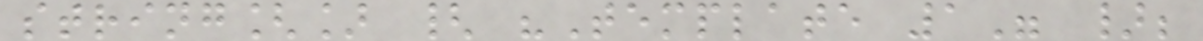string[] { "Template 1" };
